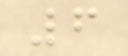6
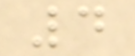4
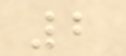2
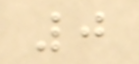0
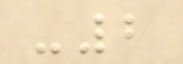-2
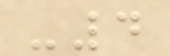-4
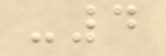-4
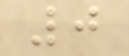0
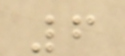6
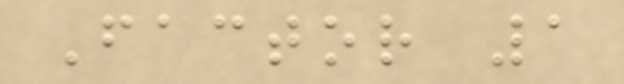Factor 1
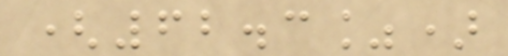(62.3%)
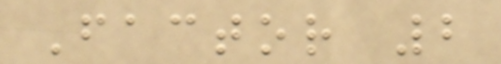Factor 2
